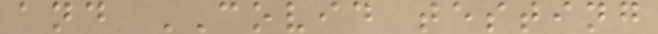and COVID testing
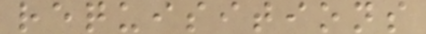requisitions
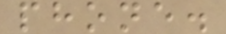phone.
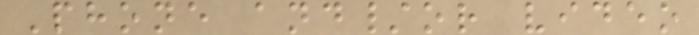Phone and/or video
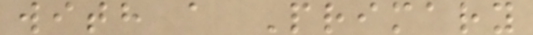with a Primary
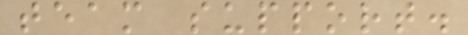team support.
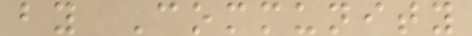by Community
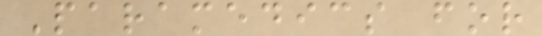Paramedics for
